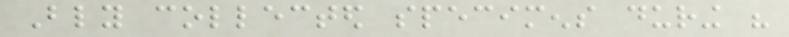Bly collected specimens during his
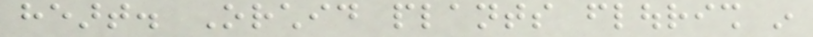heart. Orchid plants flourish in
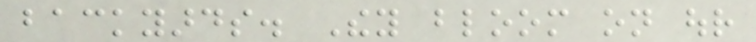backyards. They bloom on our
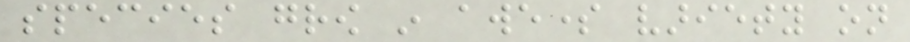species grow in awesome variety on
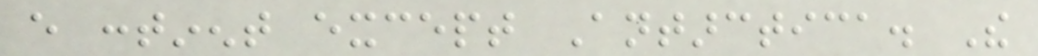every continent except Antarctica. The
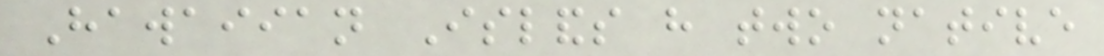Hawaiian Islands have two native
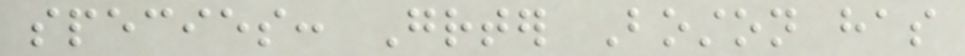species: Greater Boston has
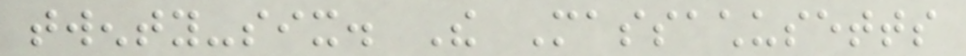twenty-six. The Massachusetts
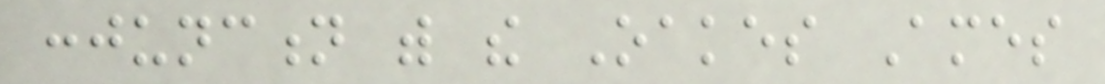conjunction with the Oakes Ames
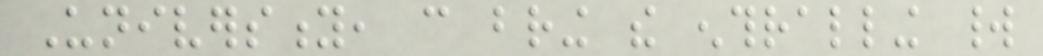University, can bring the enthralling world
